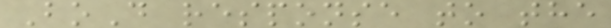BoD response to the
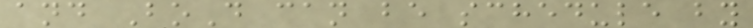and BoD can be schedule by
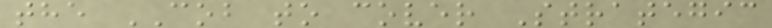the COB to cover Strategic
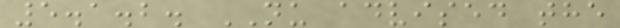5.1.2. NU advised the
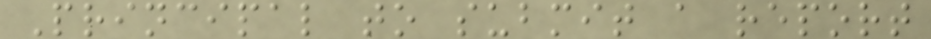Principal to submit a report
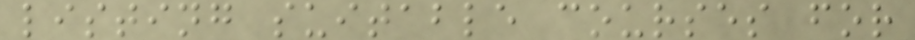listing suitable courses for
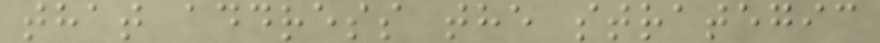that address the strategic
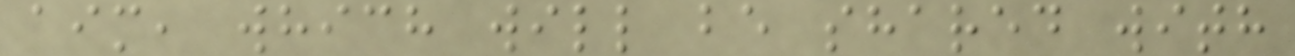aim, which will be shared with
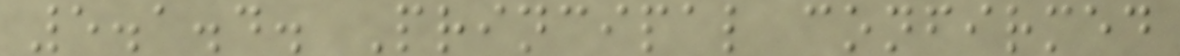5.1.4. Principal confirmed
